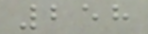258
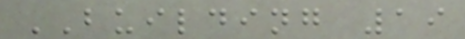BUILDING 19
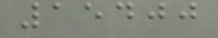15400
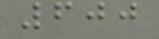600
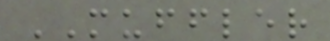MUFFLER
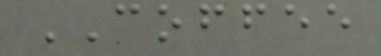COFFEE
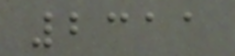2311
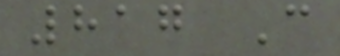817 C
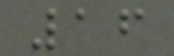16
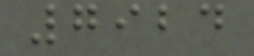7924
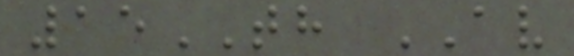15TH AV
